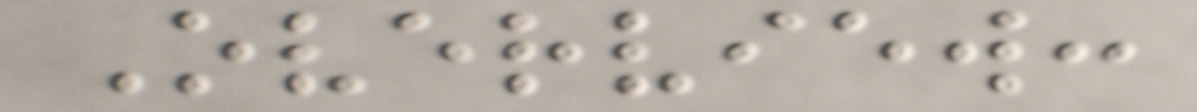Overview:
